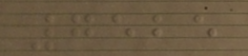7525
